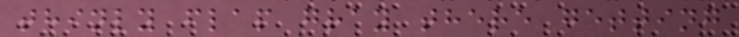thinly flap gray there getting
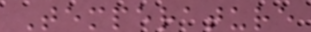Temperature
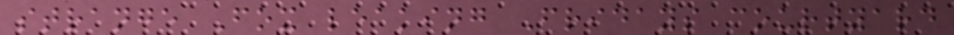strange Fox leaking Fridays courtyard
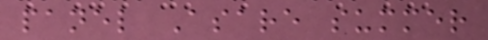panel Asare summer
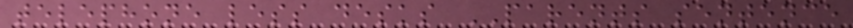telephone less desks PARENTS sentence
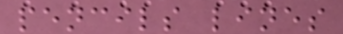pencils lines
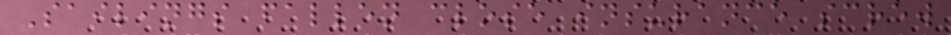Sailings fallen close insurance screw
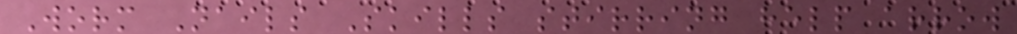Worm Nails Skills stirring help arrow
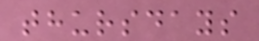thursdays
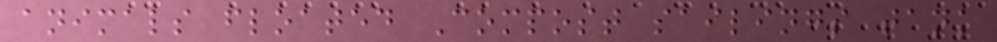animals floated Compost sailings tank
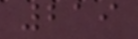219
